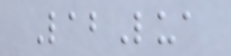LabLua
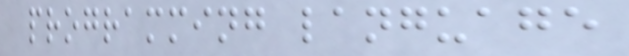programming language
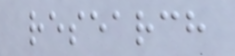research
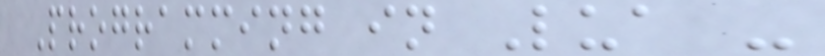Programming in Lua -
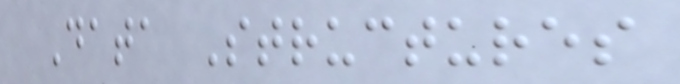Data Structures
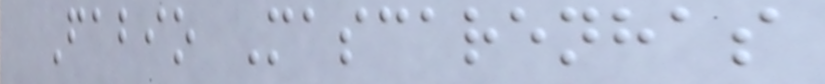Fabio Mascarenhas
